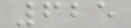625
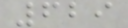629
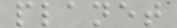planet
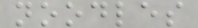noodles
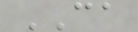CA
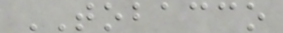TOBACCO
